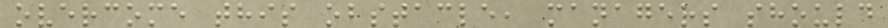overcome this obstacle, managers should
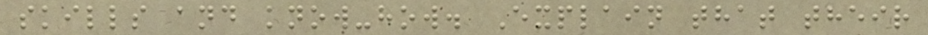skills and know-how. Explain that their
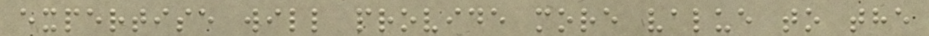expertise will provide more value to the
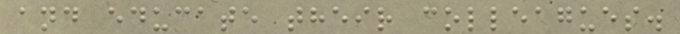and educate their colleagues.
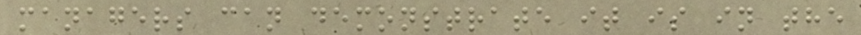managers can demonstrate it is in the
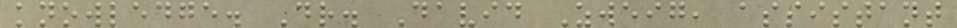knowledge. Dr. David Zweig, assistant
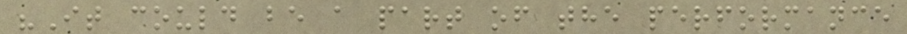"It could be a part of the performance
